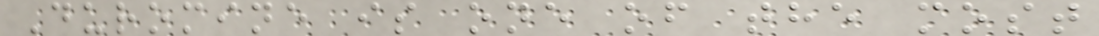Duromine is one of the most
